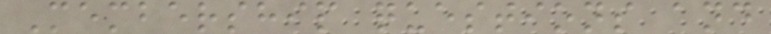Membership questions and
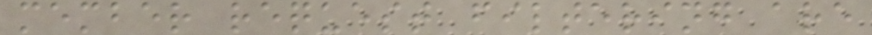member request filtering are
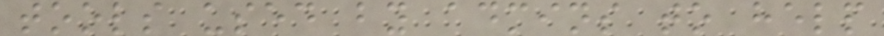tools used by admins to help
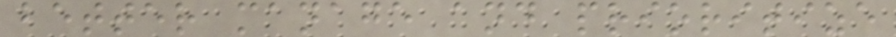better manage and prioritize
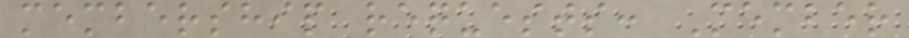membership requests: Member
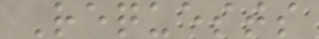Requests
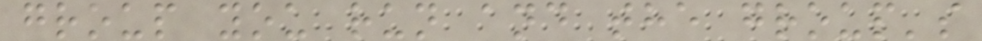group you run and the group's
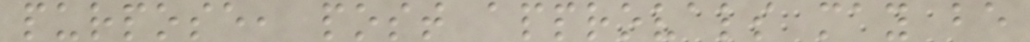purpose, post approvals may be
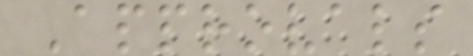Approvals
